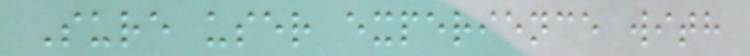Sure user experience with
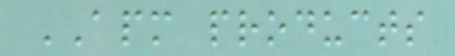APM products
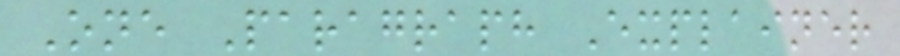One Paragraph Explainer
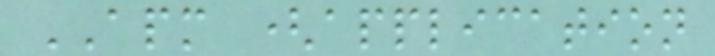APM (application
